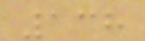138
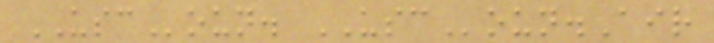USCoun. USCoun.Air
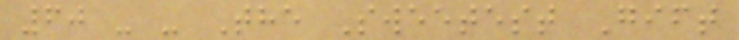60 - - The Sweetest Gift
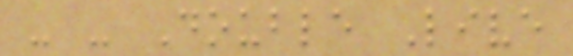- - Double Live
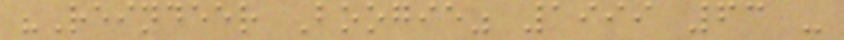"Reindeer Boogie" 1999 63 -
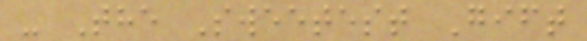- The Sweetest Gift
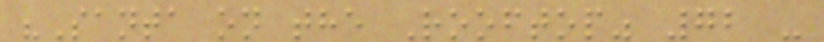"Santa on the Rooftop" 72 -
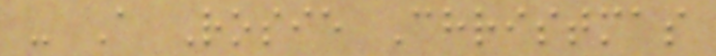- A Rosie Christmas
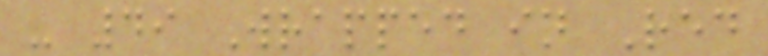- 49 Wrapped in Red
